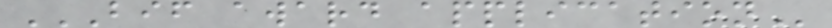BIF AWARD APPLICATION
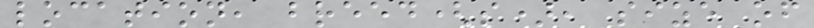location, breed(s), size of
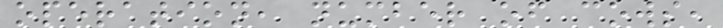operation, number of cows,
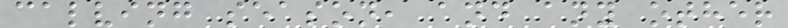calving season, and any other
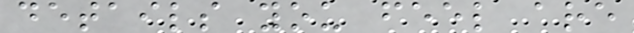details you feel are
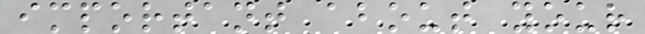important about your
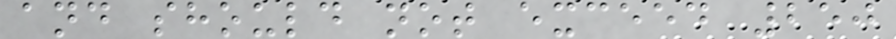and should not exceed 250
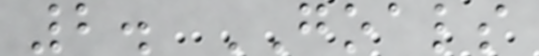2. GOALS
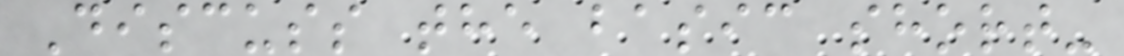Discuss the basic short-
